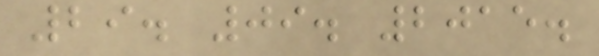29. 09. 2015.
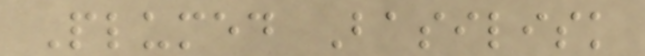Plumed Basilisk
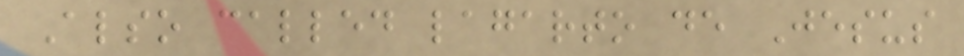Also called lagarto de Jesus
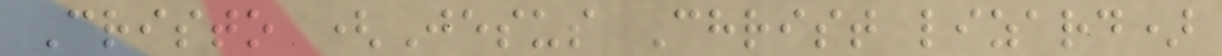Cristo (Jesus Christ lizard)
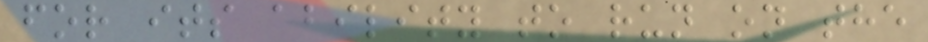for its ability to run on the
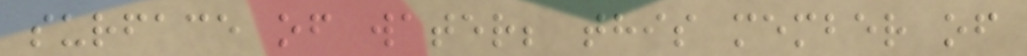surface of water; this member of
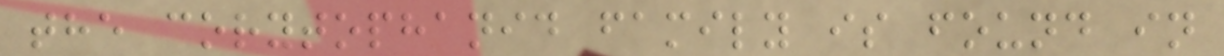the corytophanid family is found in
